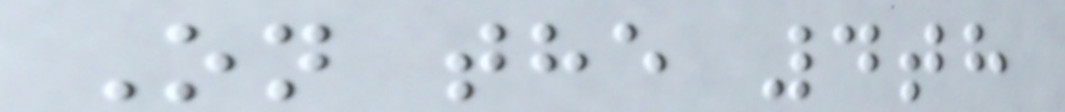On the 4th
